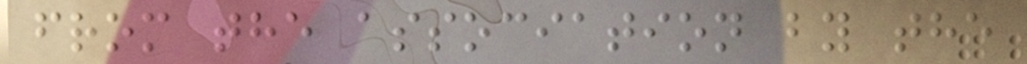from the association by the
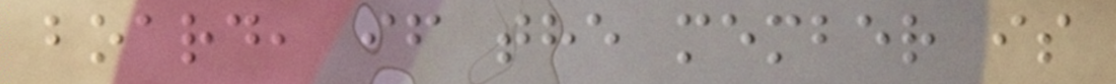board, if the member is
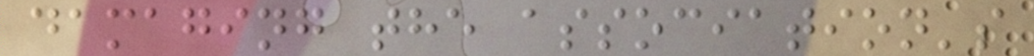damaging the association's
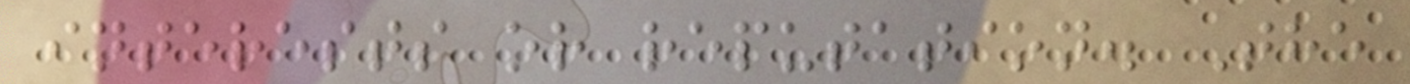interests or reputation. The
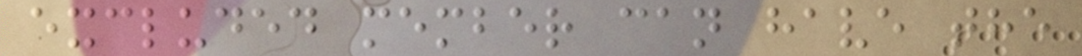excluded member can have the
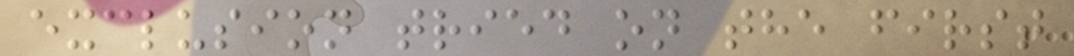exclusion tried on the first
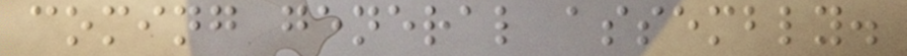coming general assembly.
